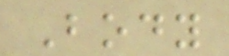Body
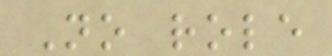No role
